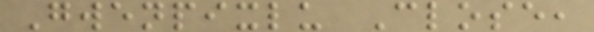Gwenpixlu Close,
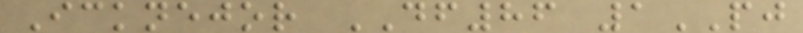Icknejor DF86 1PJ
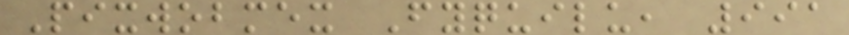Pixwobmex Fyquilu, 991
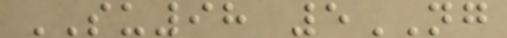SU98 5NG
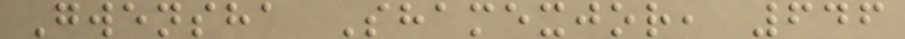Gwensha Shamexjor, 646
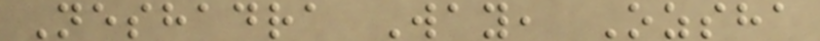Neshadra Way, Ozsha
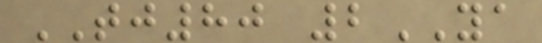TJ80 2YA
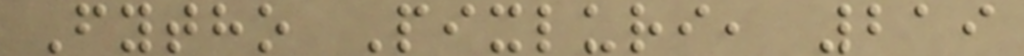Fytho Pixluri, 219
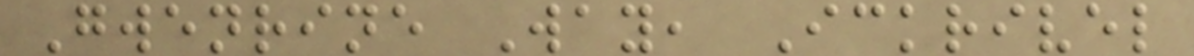Gwenrine Way, Ickrivel
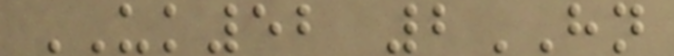UK52 2HN
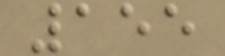155
